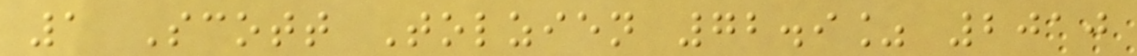1 Scott Tolzien 72.9% 2010
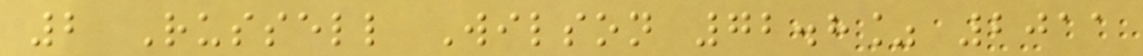2 Russell Wilson 72.8% 2011
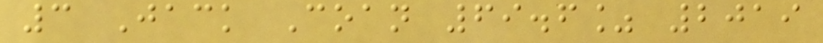3 Jack Coan 69.6% 2019
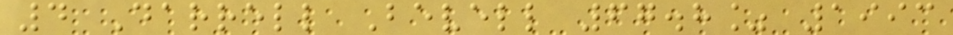4 Darrell Bevell 67.8% 1993
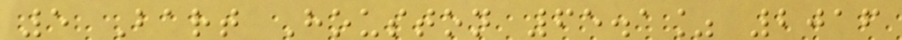5 Bart Houston 65.1% 2016
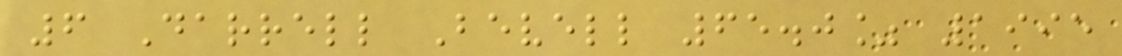6 Darrell Bevell 65.0% 1995
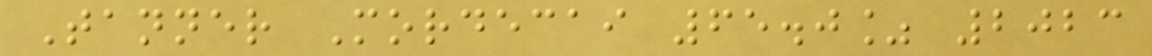Tanner Mordecai 65.0% 2023
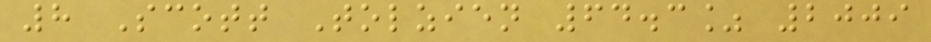8 Scott Tolzien 64.3% 2009
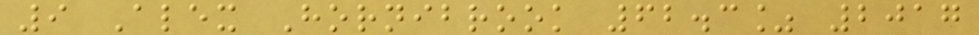9 Alex Hornibrook 62.3% 2017
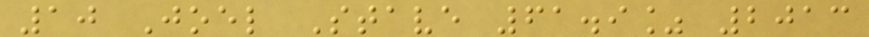10 Joel Stave 61.9% 2013
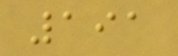191
